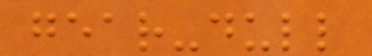gear-dull
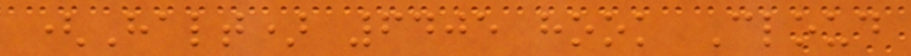(Halt) 6405 hook Cloud
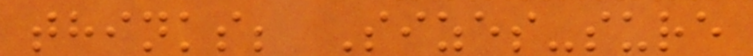thinks; Sizes-sure
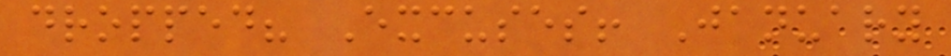dropped? Excuses! January
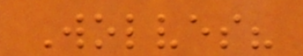Wolves?
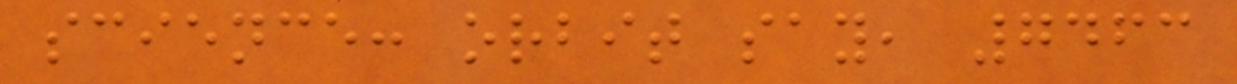science: orbit say, 7463
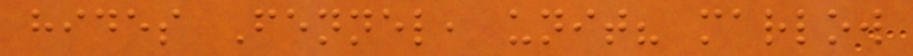hides Fennel, unit? marlow
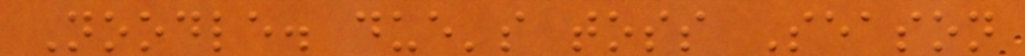Noodle. due's toss Season
